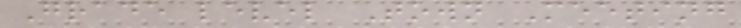Grade level Town Meeting
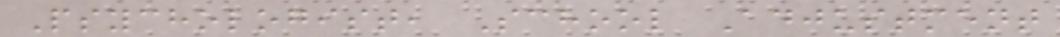Psychologist, School Adjustment
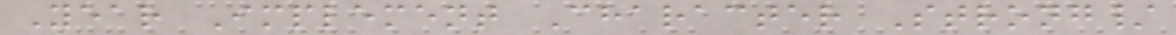Year Implement Character Strong/
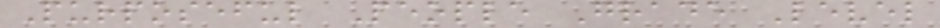Purposeful People Grade Level
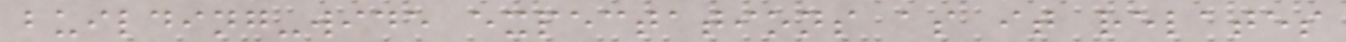building-wide expectations as it relates
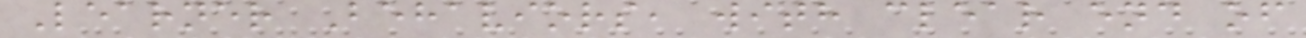Learner Behaviors, with clear end of
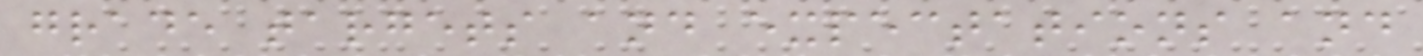grade targets and expectations and
